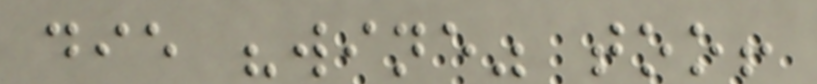die "wine" too!
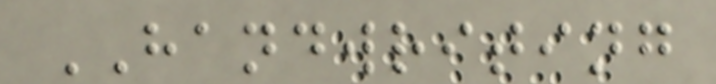HANDWRITING
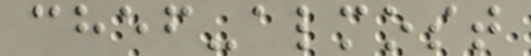chef-almost
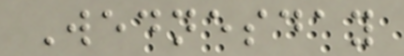Wednesday
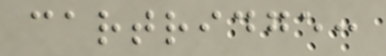cartridge:
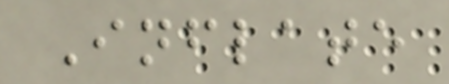Inflate
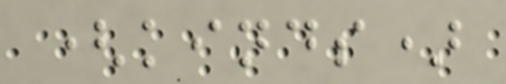(kinds)
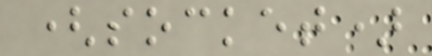(socket)
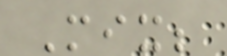Mix;
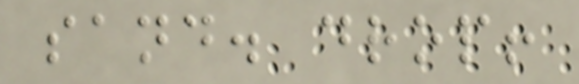sand. drop!
